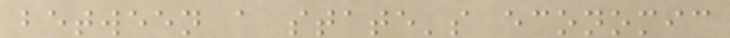between a state's economic
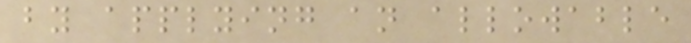by applying an allowable
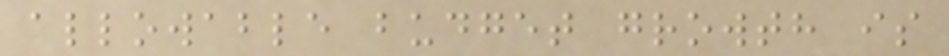allowable budget growth is
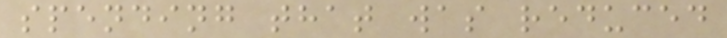spending that was reduced
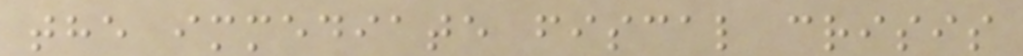the immediate fiscal crisis
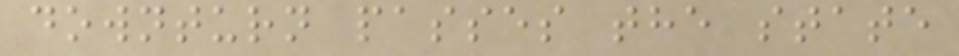downturn passes the state
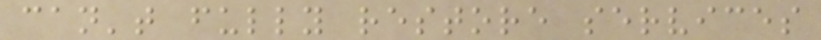can't fully restore services
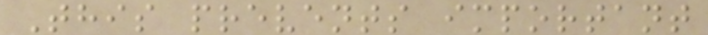This prevents important
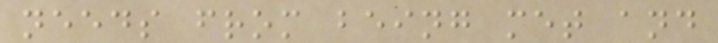needs from being met and
